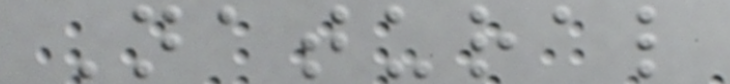Natural
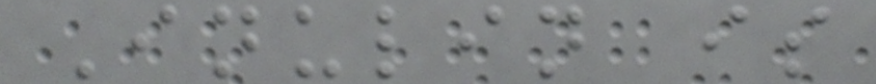Inulin is
